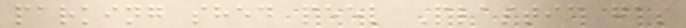parking shed peel Plastic gas
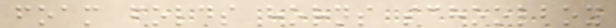foam folds horns schoolboy
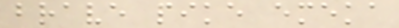brave pike emeka
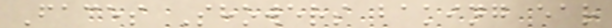Faces Showers baking ear
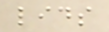lids
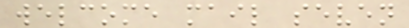welcome mail seven
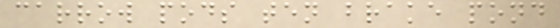carrow pods ten brake pond
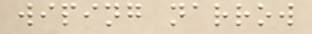wiping narrow
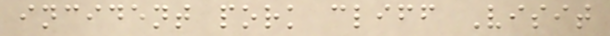incident pork cliff Visit
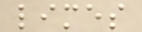limes
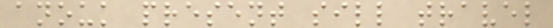anouk present sill travel
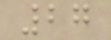27
